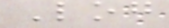Log
